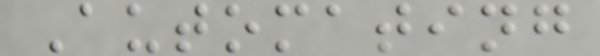Automating
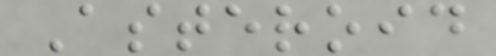Asteroid
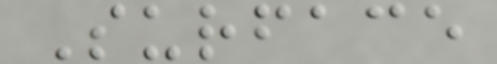Surface
